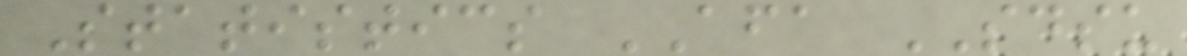Statistics AFA SDSU
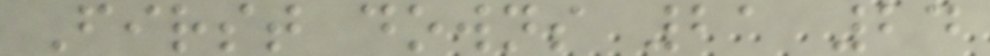First downs 21 24
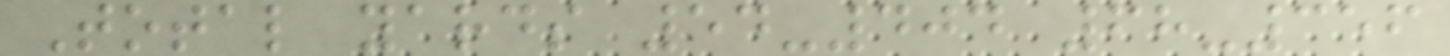Total yards 54-404 68-356
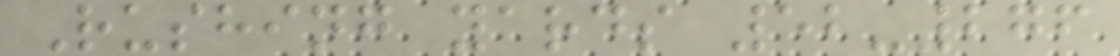Rushing yards 52-276
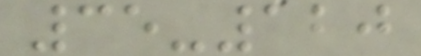35-120
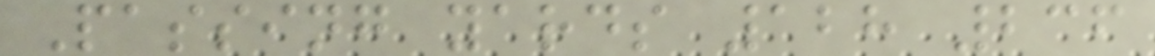Passing yards 128 236
